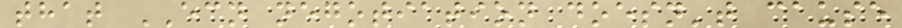that ECN negotiation doesn't cause
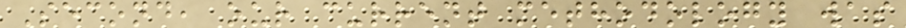Second, our current methodology was
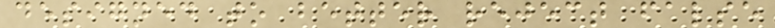designed to better reject false
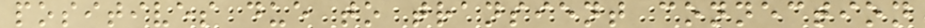positives due to transient connection
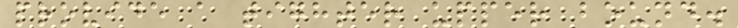provide a tighter upper bound.
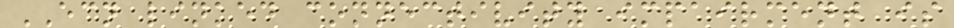ECN linked connectivity impairment is
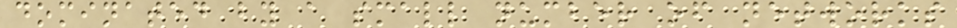dominated by a small number of networks
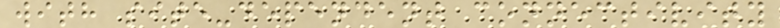with site-dependent connectivity
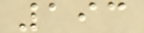193
